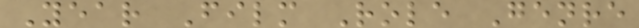Year Film Role Genre
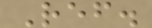Ref.
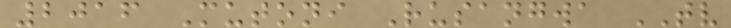2016 Mutoni Rusangwa TV
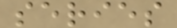series
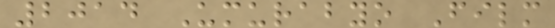2014 Umurabyo Film
